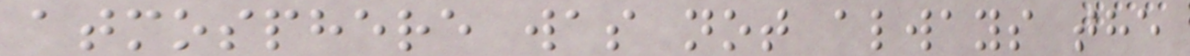atmosphere was not always the
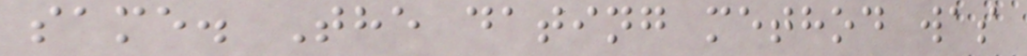same. The dating method was
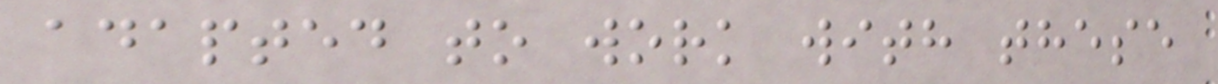adapted to work with these
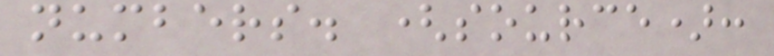numbers. (source):
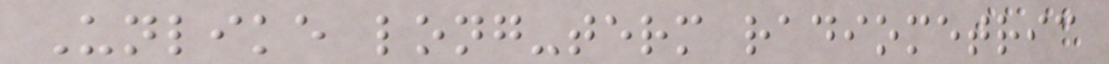Unlike long-term radiometric
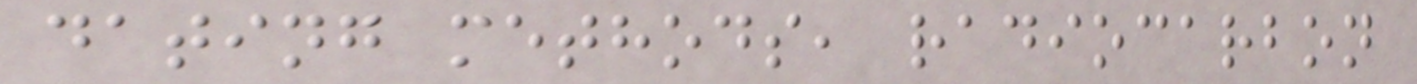dating methods, radiocarbon
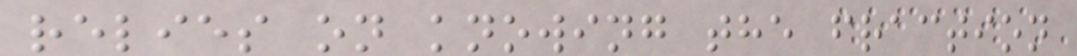relies on knowing the fraction
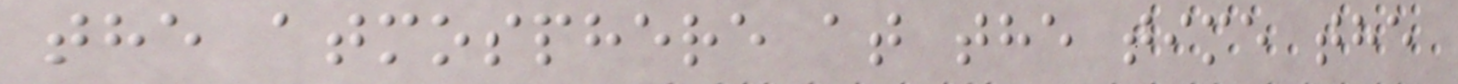the atmosphere at the time the
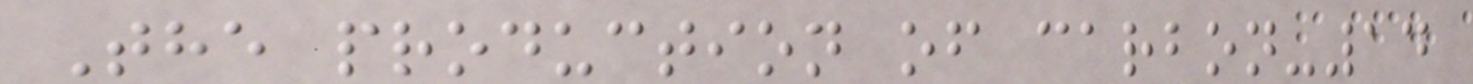The production of carbon-14
